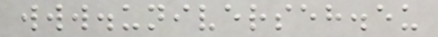www.universeh.eu
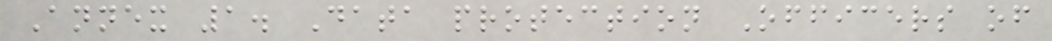Annex 1. Data protection Officers of
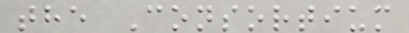the Consortium
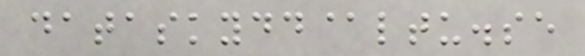dataskydd@ltu.se
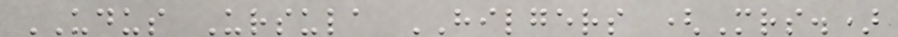UDUS Ursula HILGERS (Mrs.)
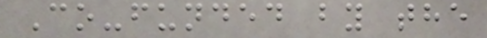Co-funded by the
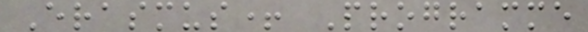Erasmus+ Programme
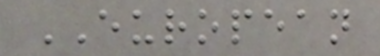EUROPEAN
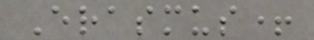Erasmus+
